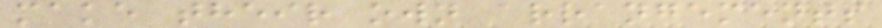make their own arrangements
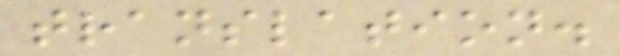translation.
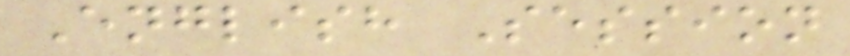English Session
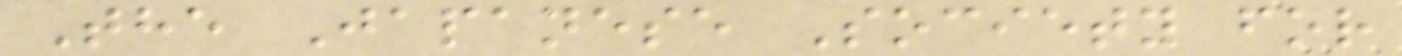The Japanese Society for
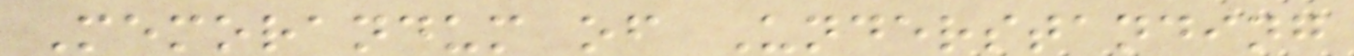Memorandum of Understanding
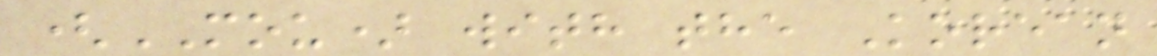(MOU) with the Korean
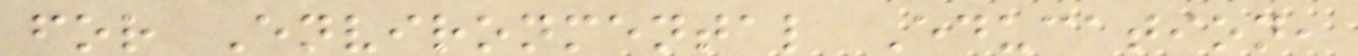for Environmental Education,
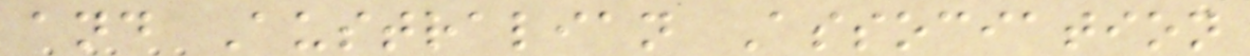and Australian Association
